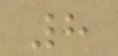8
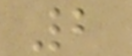2
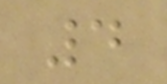4
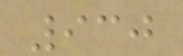930
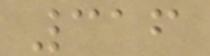316
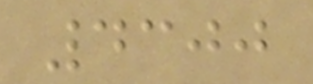4300
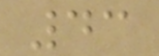43
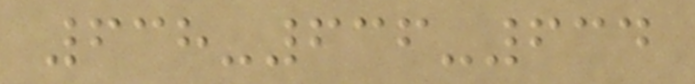638-636-634
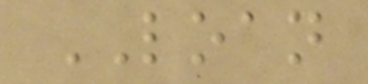LOAN
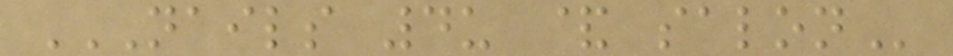NAILS 4U & SALON
